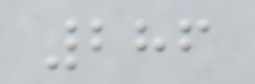286
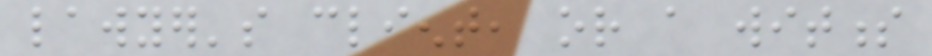lawyer's client, or a witness
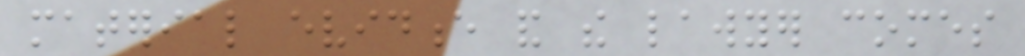material evidence and the lawyer comes
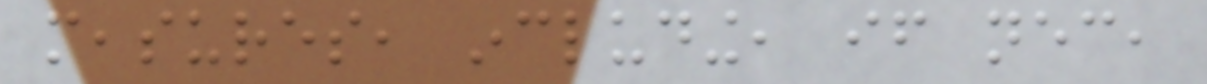measures, including, if necessary,
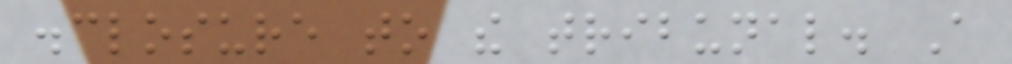disclosure to the tribunal. A
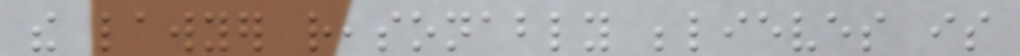the lawyer reasonably believes is
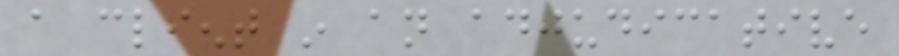a client in an adjudicative
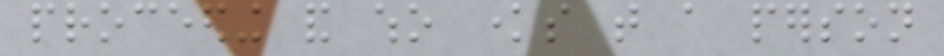proceeding and who knows that a person
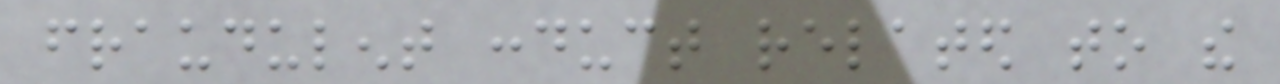fraudulent conduct related to the
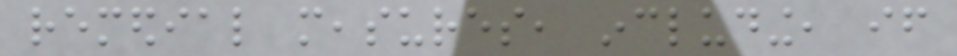remedial measures, including, if
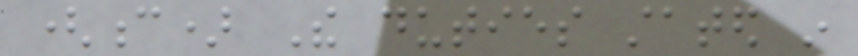(c) The duties stated in
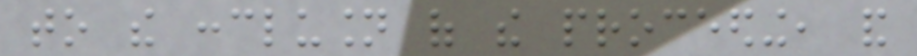to the conclusion of the proceeding, and
